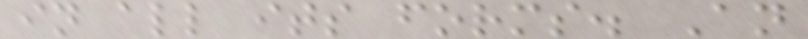in all its forms. An
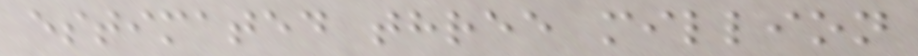estimated three million
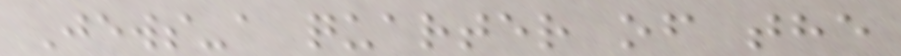Jews-a quarter of the
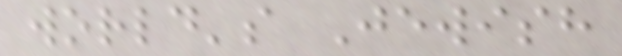world's Jewish
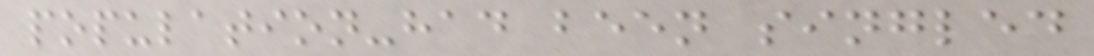population-had been singled
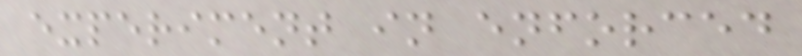experiment in enforced
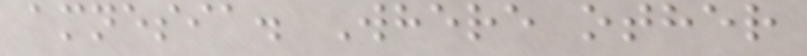amnesia. Where other
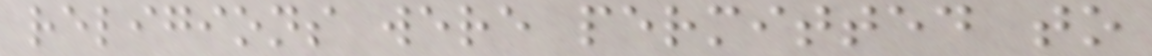religions were permitted to
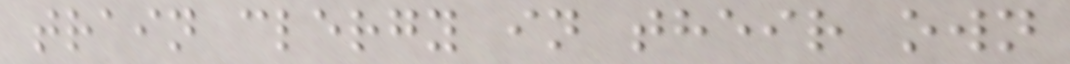train clergy in their own
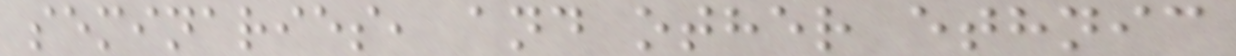seminaries, and other ethnic
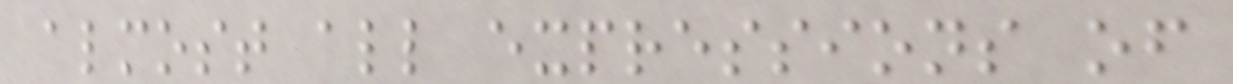almost all expressions of
